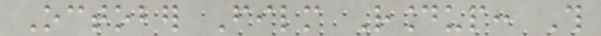October Film Roundup: This
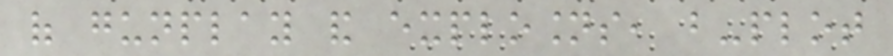of gunplay and explosions, but-plot
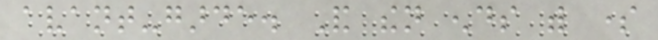avant-garde. And then ends with some
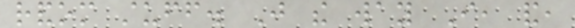random stuff. Just the way I, and,
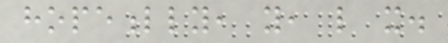hopefully, you, like it.
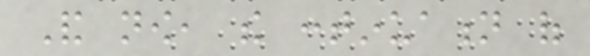And now, the continuation of
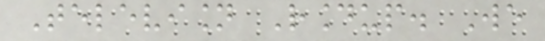Television Roundup. We
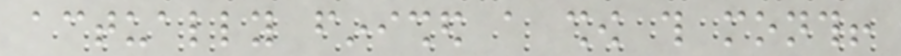actually finished a show this month!
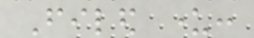Filed under:
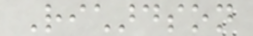Richardson
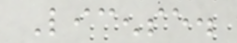License.
